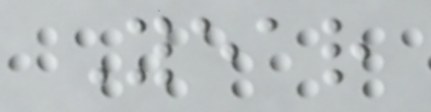Year
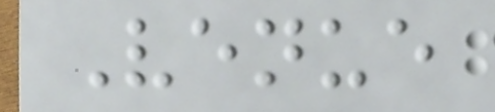Venue
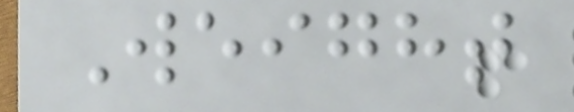Weight
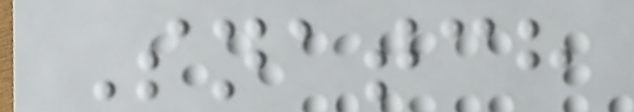Snatch
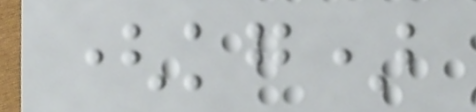(kg)
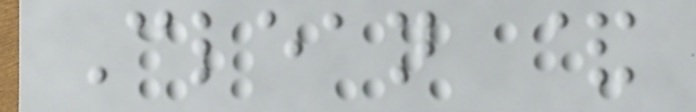Clean &
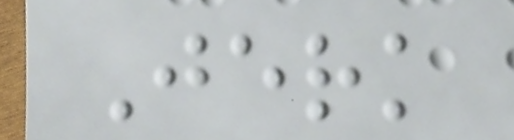Jerk
